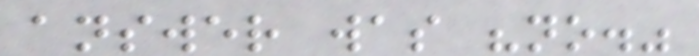answer was "no."
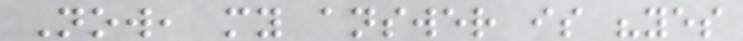Now, my answer is "yes
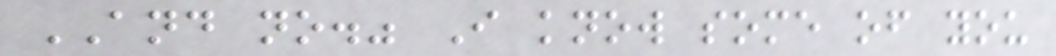AND no." I know some of you
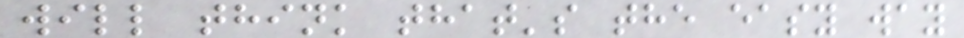will think that's the easy way
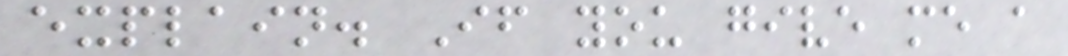explain. If you give me a
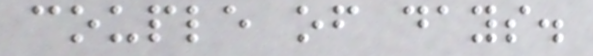couple of days.
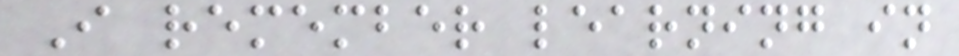I remember learning in
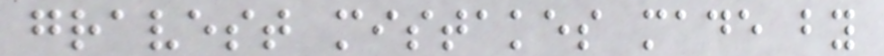gravest mistakes made by
